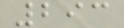293
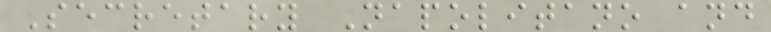Secretary Napolitano and
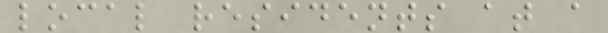local residents at a
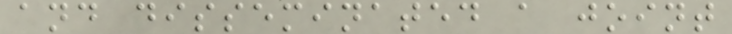and disseminated a joint
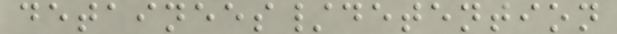detainees/detention
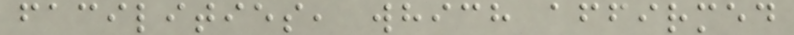facilities, which affirmed
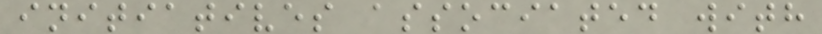initiatives associated with
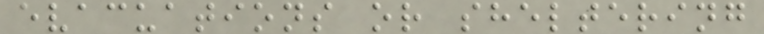evacuations or sheltering
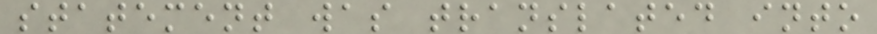statement was translated into
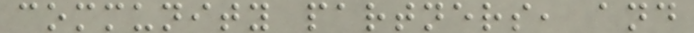community partners, and
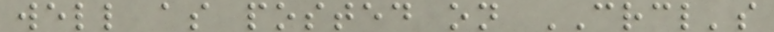well as posted on CRCL's
